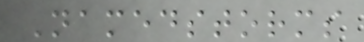Namedstorms
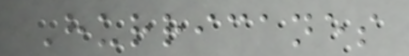Hurricanes
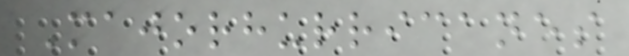Majorhurricanes
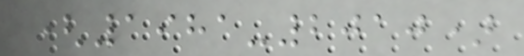(1981-2010)
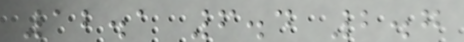12.1 6.4 2.7
